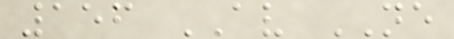156 AV NE
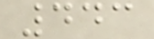443
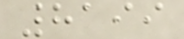8199
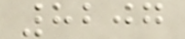8207
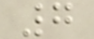7
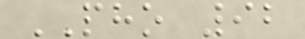PHO 92
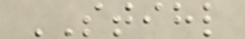STIHL
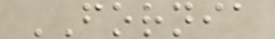FORNIA
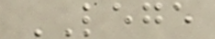LEGE
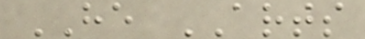HE ARTS
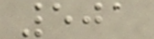501
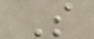S
